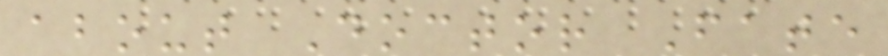about Doctor Fate
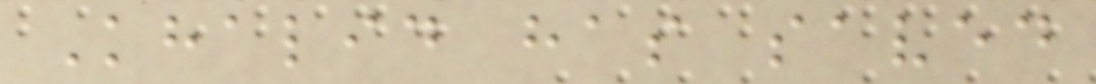Khalid has saved
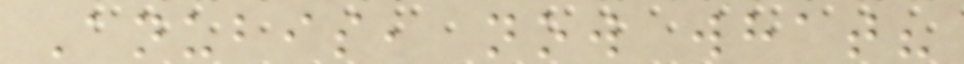Anubis, now what?
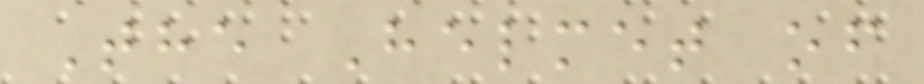The Helmet of
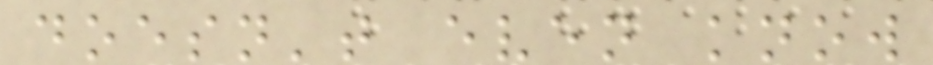doesn't even know
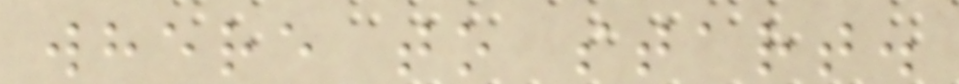where to start.
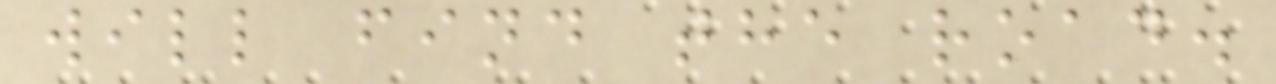will find the road.
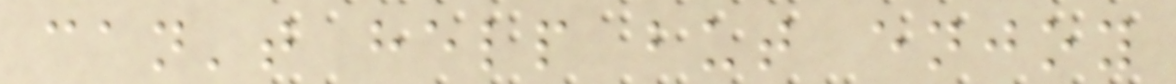can't help but enjoy
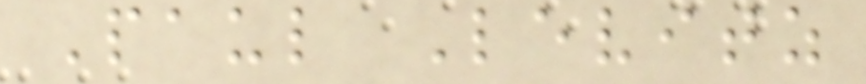Paul Levitz
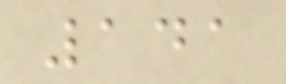141
